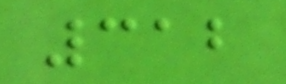312
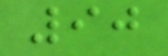90
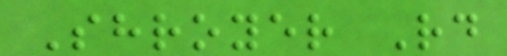Shroyer Rd
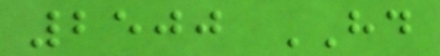2500 HD
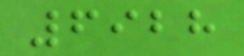6928
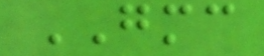GMC
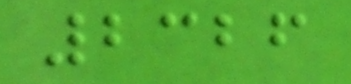2326
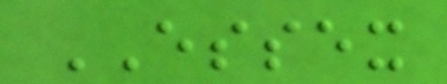ESSEX
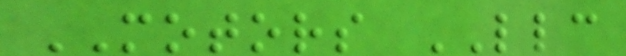MOTORS LLC
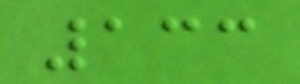133
